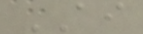AI
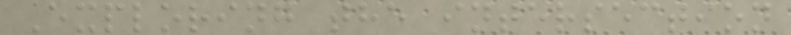Exploring the intersection
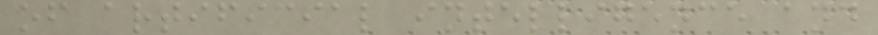of artificial intelligence and
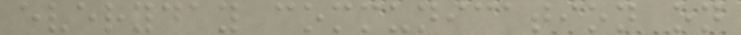everyday communication on
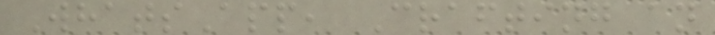WhatsApp, Crafting an
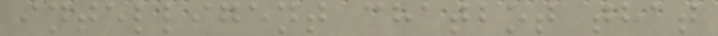intelligent chatbot that
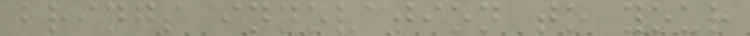brings innovation to your
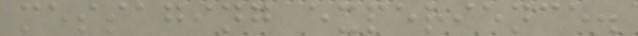messaging experience.
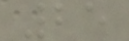25
